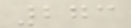273
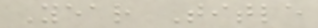Year Title
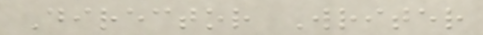Director Writer
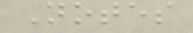Notes
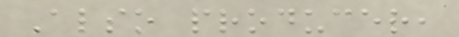Also producer,
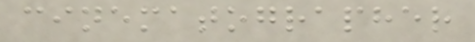cinematographer
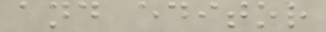and editor
